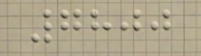7800
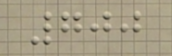700
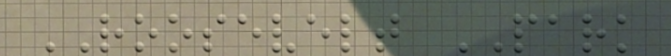ROOSEVELT PARK
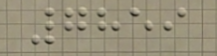7859
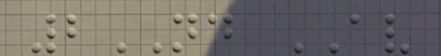2ND AV
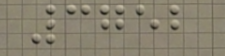3752
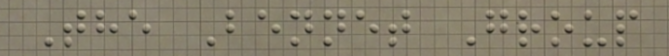The Bennet Group
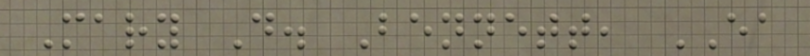Mary D. Bennett, EA
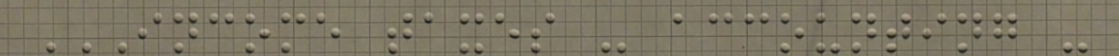INCOME TAXES - ACCOUNTING -
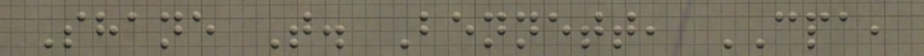Shane T. Bennett, CPA,
